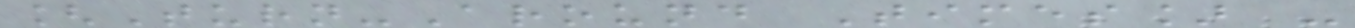[Turn-Around Times] -
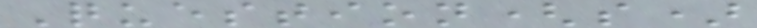Question(s)
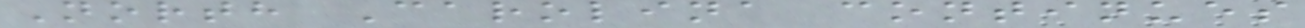North Carolina continues
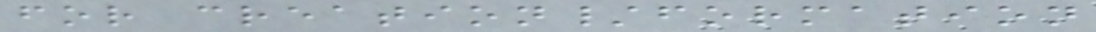for creation/formation
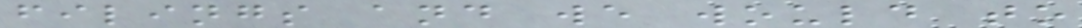filings and we would to
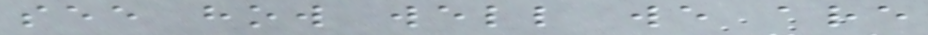see how well we are
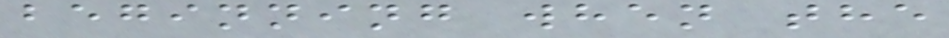beginning when the
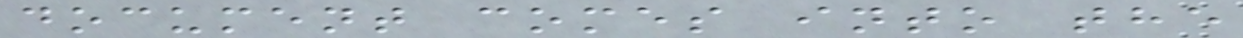document comes into the
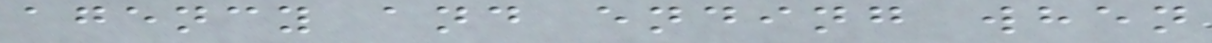agency and ending when
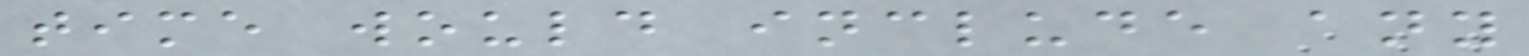time would include any
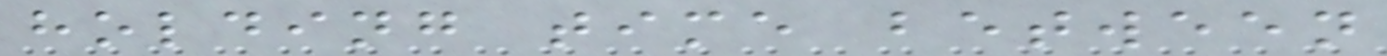holding time between
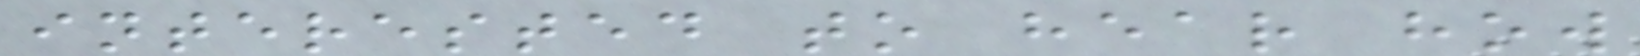interested to hear how
